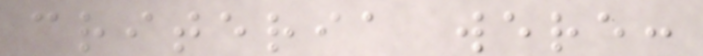criteria were:
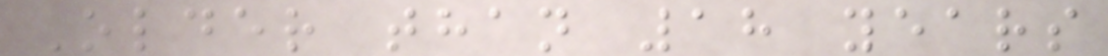Older than 18 years
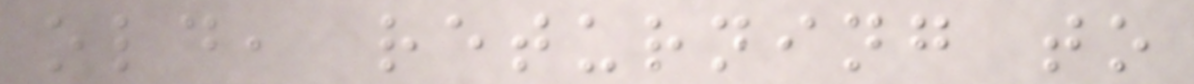old, returning to
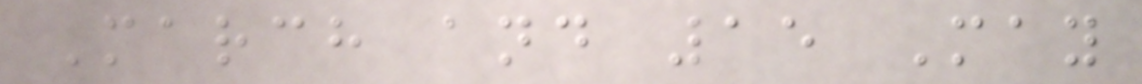March and 15 May
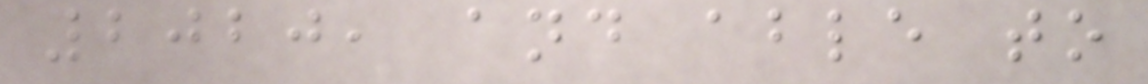2020, and able to
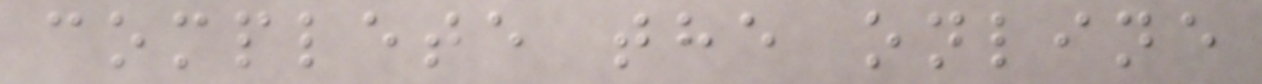complete the online
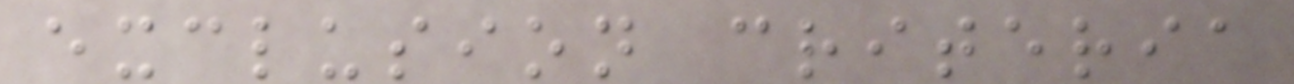exclusion criteria
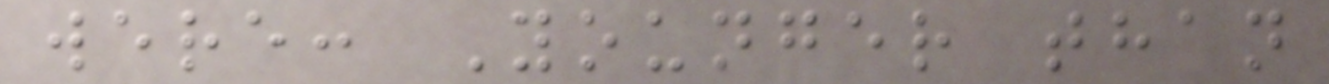were: Younger than
